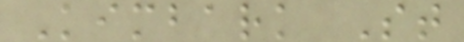Kimbark St
